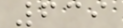639
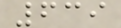639
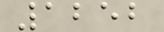1252
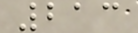213
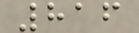816
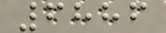6886
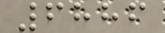6886
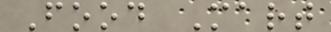Food Mart
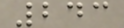243
